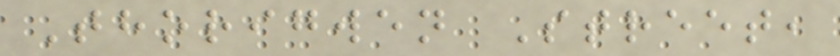Thorigwen Street,
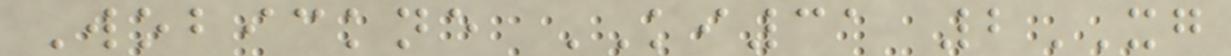Wobickne KI31 2XG
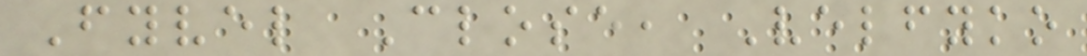Fyvel Close, Velfyko
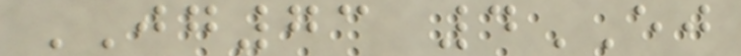JG73 4EJ
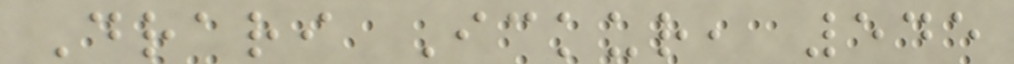Drari Ickur, 545
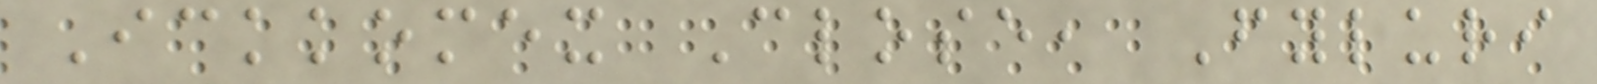Ickkomex Close, Fyluri
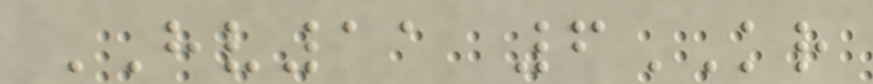HV11 6KR
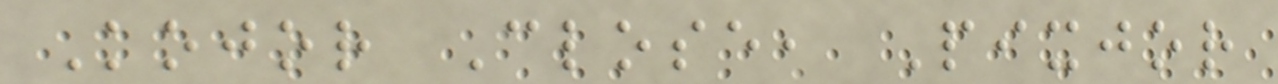Kojor Close, Pixjor
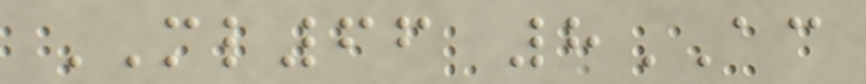ML66 8AC
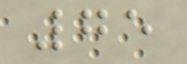75
